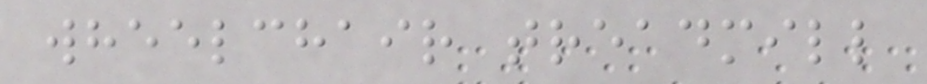wheelchair treadmill
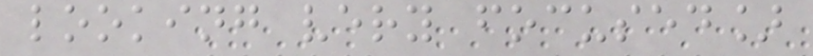looking very focused]
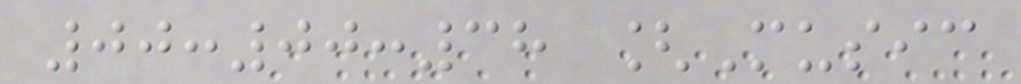00:00:38 [Music
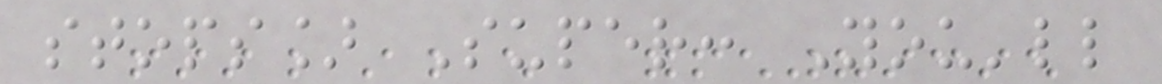stops] Super: You'll
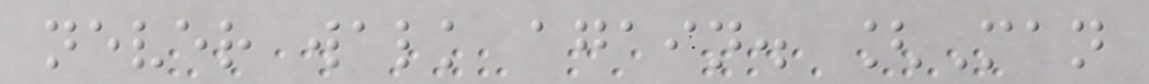never walk again. [Man
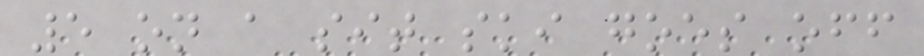5 on a sit ski goes off
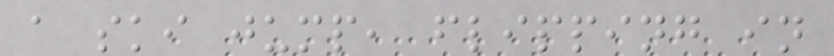a ski jump, flipping in
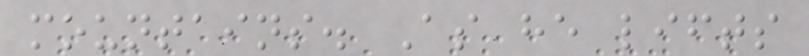mountains. As he lifts
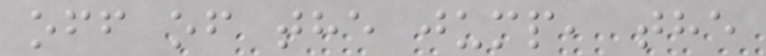off of the jump, the
